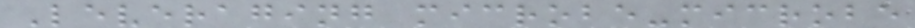Leveraging microbe-microbe
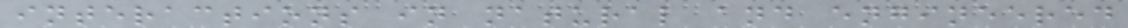interactions in natural and engineered
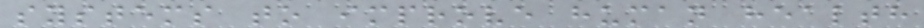systems to improve human health
